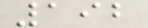192
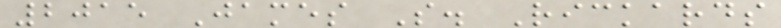2015 James S. Rickards
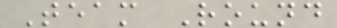Team Round
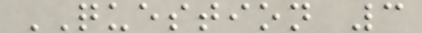QUESTION 3
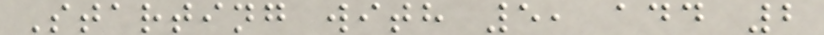Starting with 5, add 2
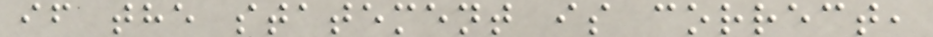if the statement is correct,
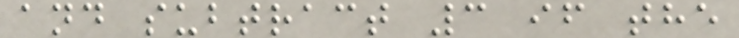and subtract 3 if the
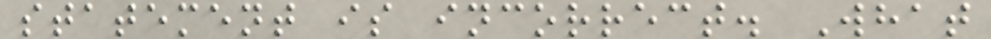statement is incorrect. What
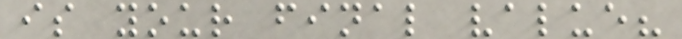is your final value?
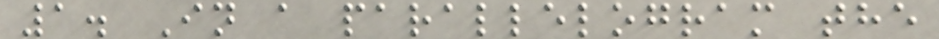1. In a parallelogram the
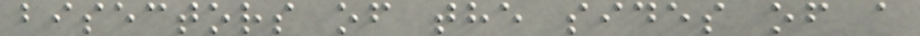bisectors of the sides of a
